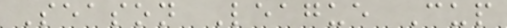Season League Cup
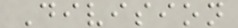Division
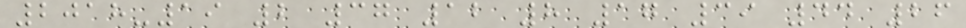2018-19 2 37 12 8 17 39 44 26
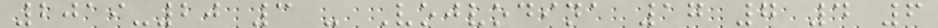2019-20 3 - Vojvodina 17 7 4 6
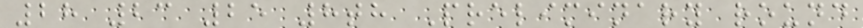28 23 25 8th Preliminary round
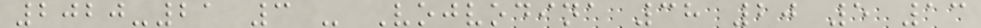2020-21 3 - Vojvodina 38 20 5 13
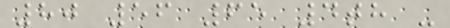80 56 65 4th -
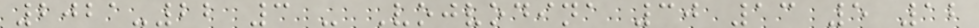2021-22 3 - Vojvodina 30 13 5 12
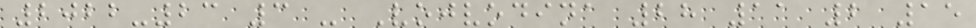2022-23 3 - Vojvodina 28 11 2 15
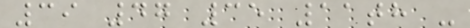39 47 35 11th -
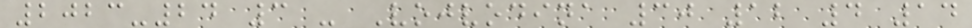2023-24 3 - Vojvodina 30 12 4 14
